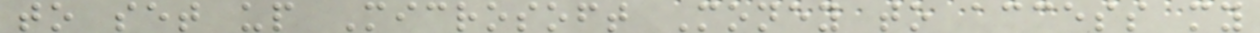to set up Microsoft Money to access my
